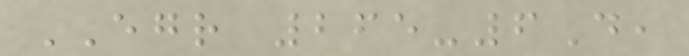EGR 265-6D,
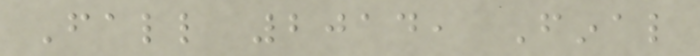Fall 2014, Final
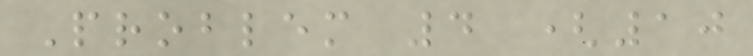Problem 4 (10
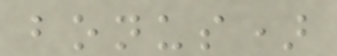bonus)
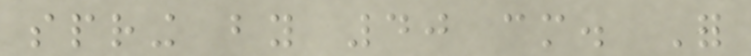spring by 40 cm. For
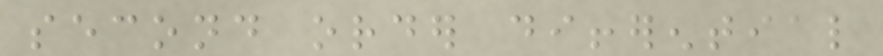second order differential
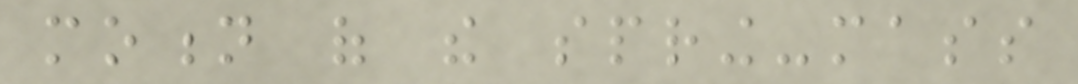motion of the spring-mass
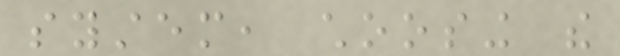system, choosing the
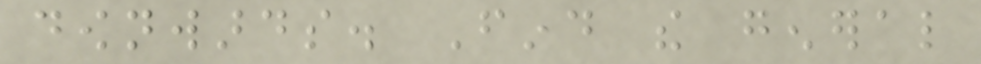downwards. Find the general
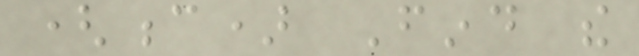(c) Find the
